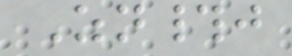Zn#j
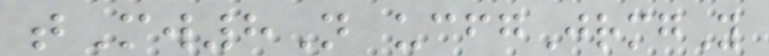tMw8N ucfgJrmgY
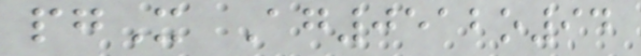pgX Ag0512o94
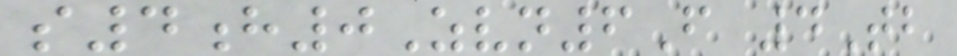s4h0Zvn6F 4Tb
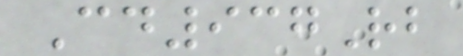Cd937Rb
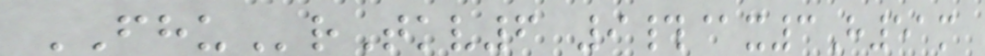FHUrTkv6 9#@x3H51m
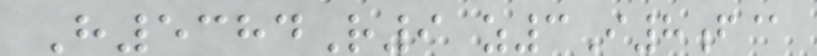H5384R9 z3I8f@
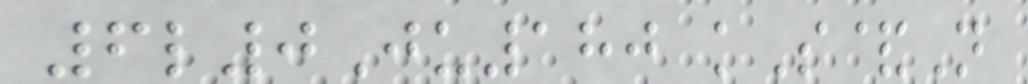6l0Ju180 kS&N
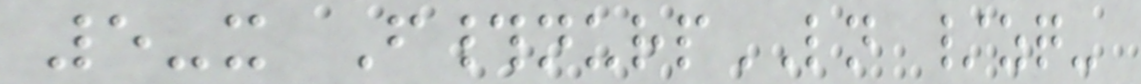5-x F#nurpLN /zq-
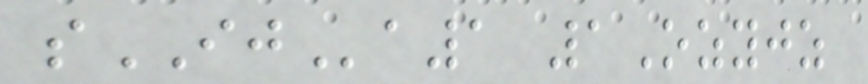sIJa1 1Ozyjz
